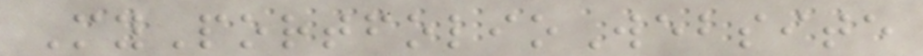MyPortfolioWebsite
